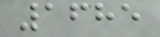1685
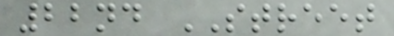22nd STREET
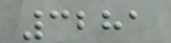3281
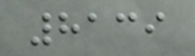8139
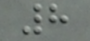8
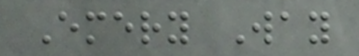Emery Way
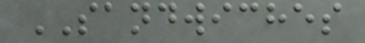SANDWICHES
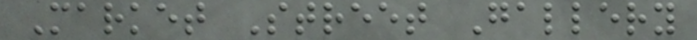Market Street Gallery
